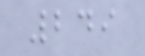249
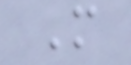M
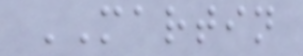MARTIN
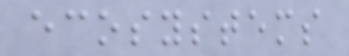ecosystems
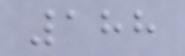188
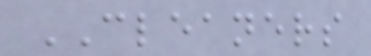CLEANERS
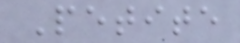Petite
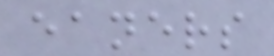eaners
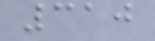310
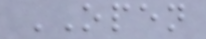OPEN
